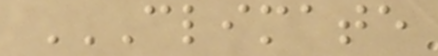CLIMATE
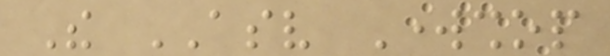The ASV Workshop
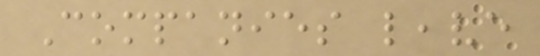Companies leave
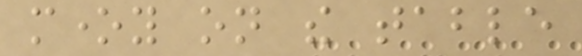money on the table
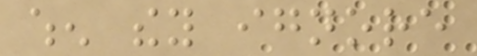when they ignore
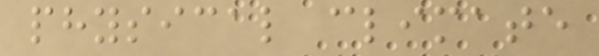physical climate
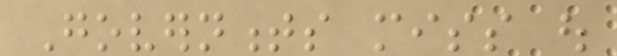Governments miss out
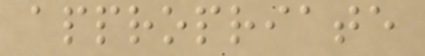appropriate
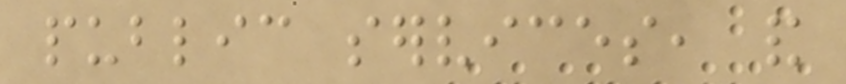public services, and
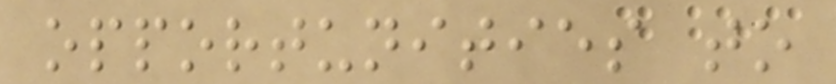opportunities to
